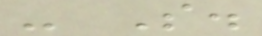- S.
